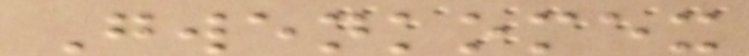Gwenkomex
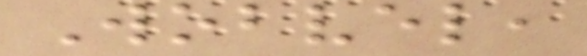Wobvel,
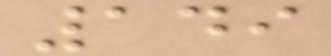149
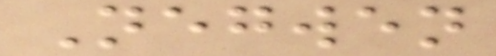Negwen
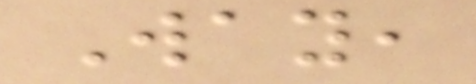Way,
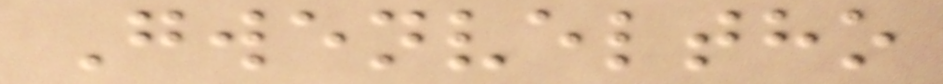Gwenveltho
